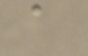a
